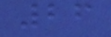26
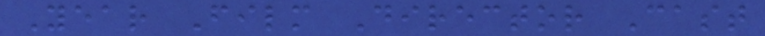Year Film Director Cast
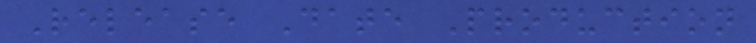Release Date Production
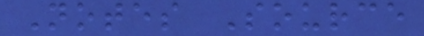Notes Source
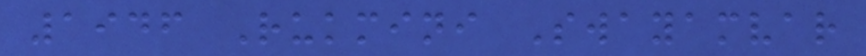1946 Rukmini Swayamvar
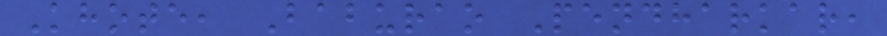Khote, Baburao Pendharkar,
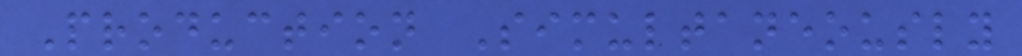Production Simultaneously
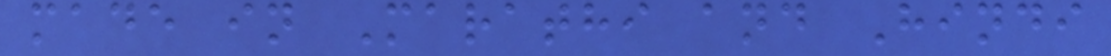made in Marathi and Hindi
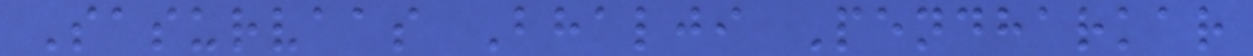Sasurvaas Bhalji Pendharkar
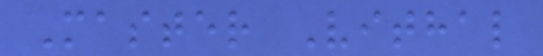Master Vithal
